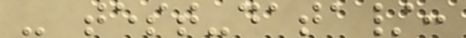- test-data/:
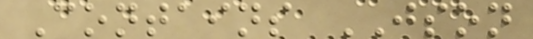Contains JSON
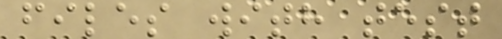files with test
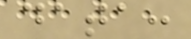data:
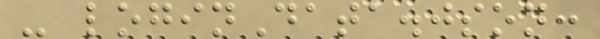- loginData.json:
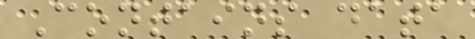Contains data
